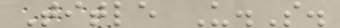Title U.S.
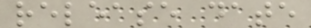release date
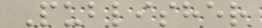Publisher
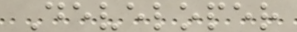Developer
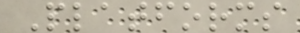Platforms
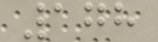178
